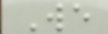We
